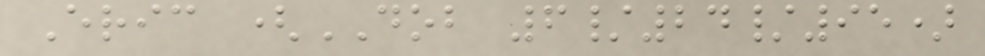Eric (DOB 6/24/95)
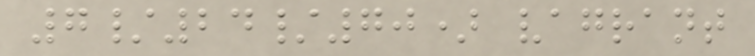7/24/70) vagrant
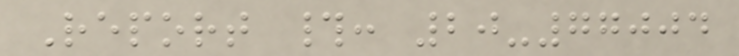Report #: 20-77004
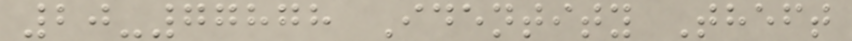20-77878 Identity Theft
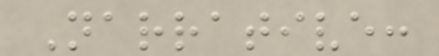Narrative:
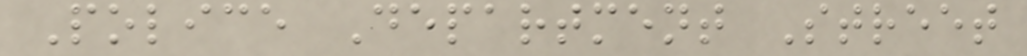Police Department Street
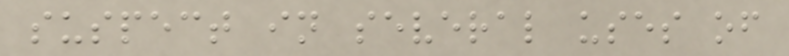suspect in several uses of
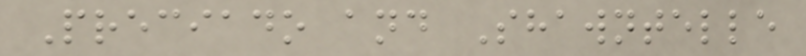Preciado and Shawntelle
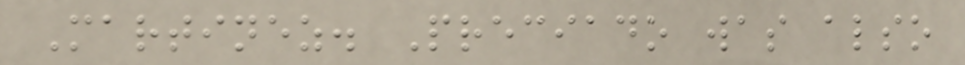Martinez. Preciado was also
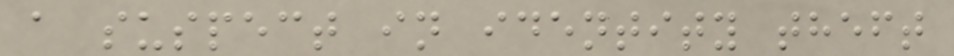a suspect in identity theft
